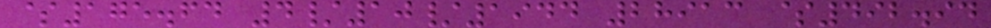$175.64 4/10/1944 28913 $492.94
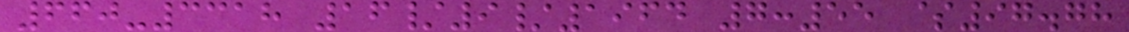660-3318 16/9/1964 7:55 $97.78
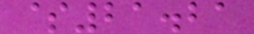$21.21
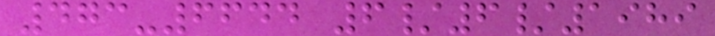473-6644 6/6/1989
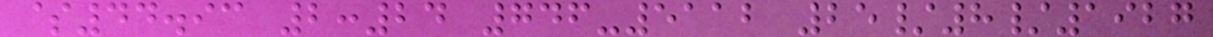$44.93 2:24 746-5112 25/8/1927
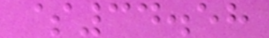$34.58
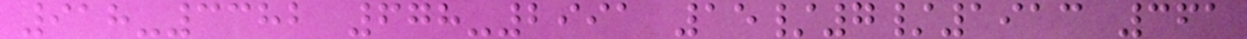918-3382 678-2991 15/7/1913 361
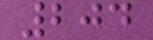204
